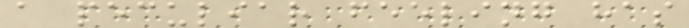a peculiar feeling has
